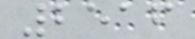2516
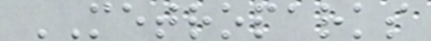METROPARKS
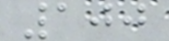100
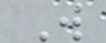W
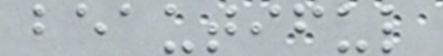beautiful
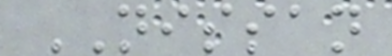NISSAN
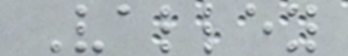Valley
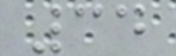34
